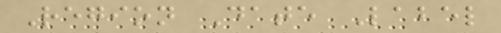Region Date Label
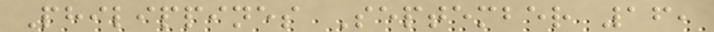Philippines September 16,
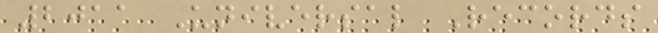2011 Universal Records
